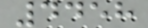4458
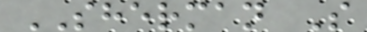SHERMAN S
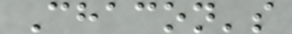Chacon's
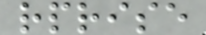rprise
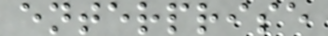enterprise
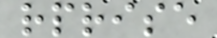rprise
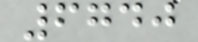6740
